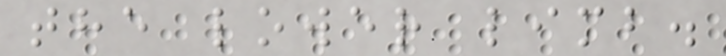the lower limb.
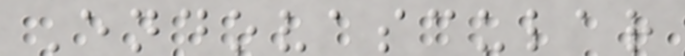Endovascular
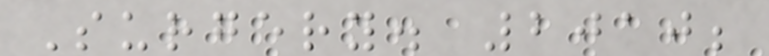Surgery. 2010;
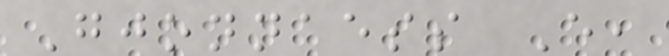Gjonnaess E,
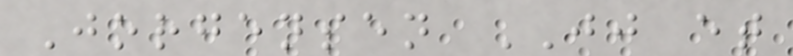Jorgensen JJ et
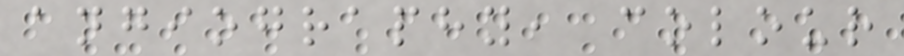angiography, colour
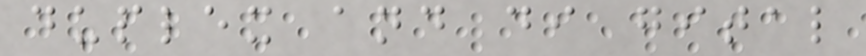duplex and di gital
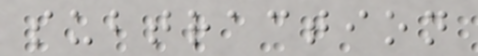subtraction
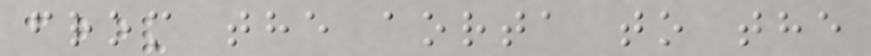from the aorta to the
